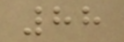88
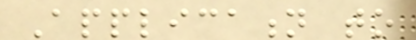Application to
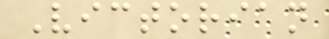Victorian
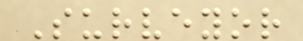Surveyor
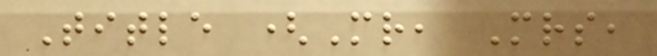Title (Mr, Mrs,
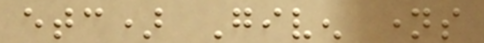etc) Given names
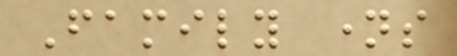Family names
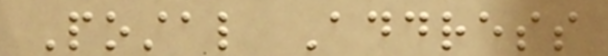Postal Address
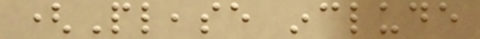(Please include
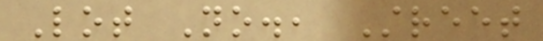Lot No., Street
